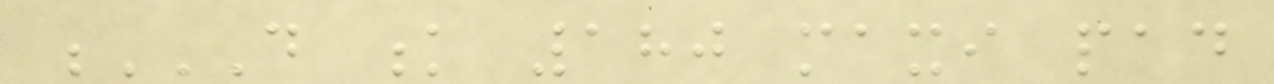D K 180 MAXI PAD
